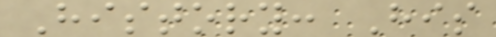History: His
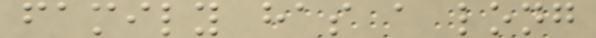family has a long
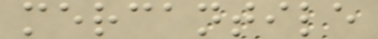mercantile
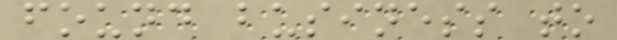found business to
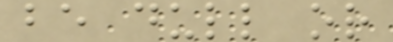be dull or
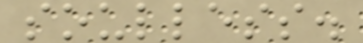soulless.
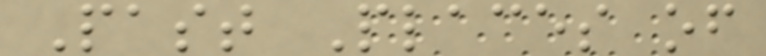Past Places of
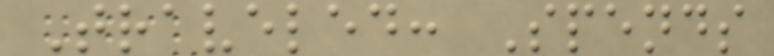Traveled: Spends
